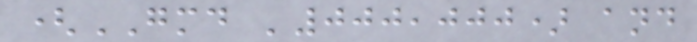(GMD '000,000) and
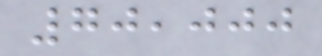70,000
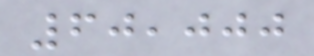60,000
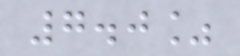7.0%
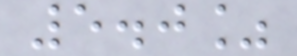5.0%
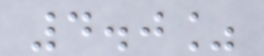4.0%
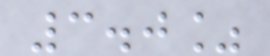3.0%
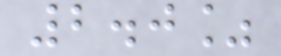2.0%
